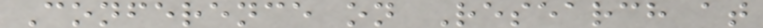Conference on Research at
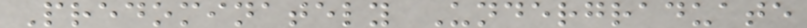Predominately Undergraduate
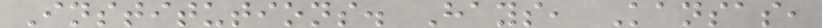Institutions. Hays, Kansas,
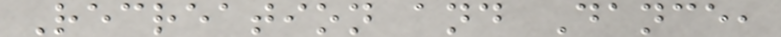Recreation and Dance,
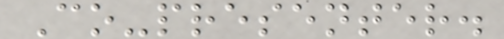Co-presenter.
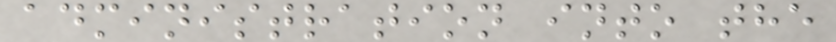administration into the
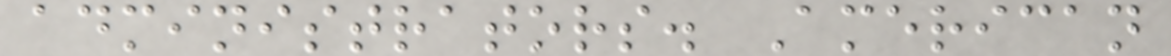administrators. American
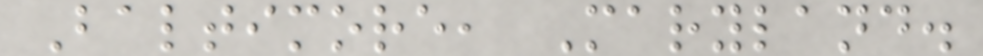Baltimore, Maryland.
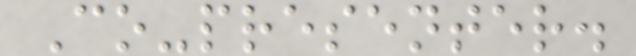Co-presenter.
